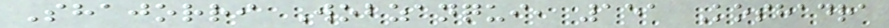Shajorri Wobzanqui, 151 Koshadra
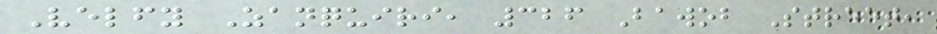Velfy Zanquiri, 326 Bawob Street,
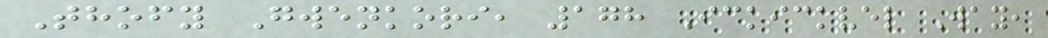Thofy Gwenkori, 178 Ickickvel Way,
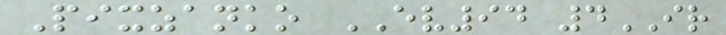Pixzanko EV94 4IR
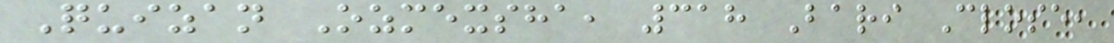Quizan Ozmexsha, 318 Bari Close,
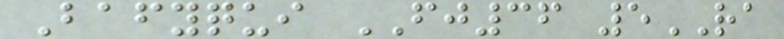Bafyqui FJ36 5RA
